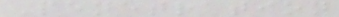Penetration
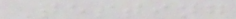Testing
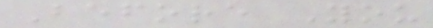Before You
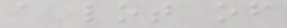a lot of
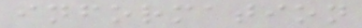information
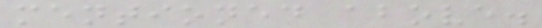mentioned above.
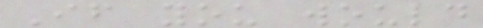If you would
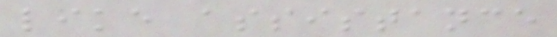like assistance
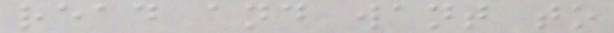read and want to
